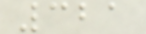321
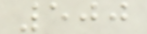500
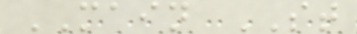MAIN ST
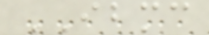IBMC
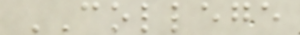COLLEGE
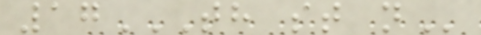17TH ST N
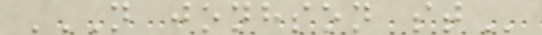N JONHSON ST
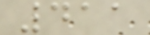411
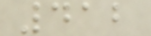412
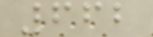662
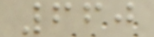660
